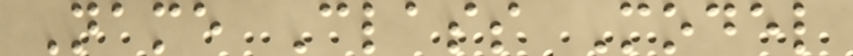Name Class Model
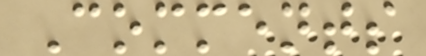Comments
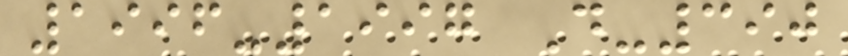1996-1997 D-390
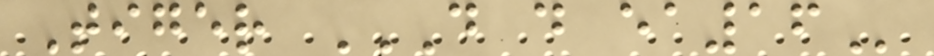Tiger D D EA16
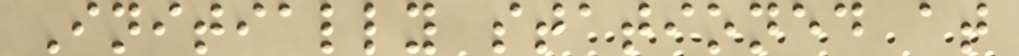Initially stationed at
